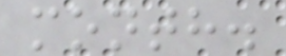month.
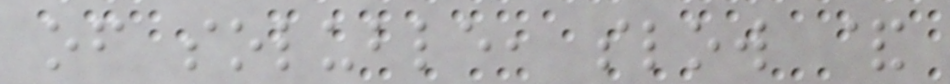of soluble, slow &
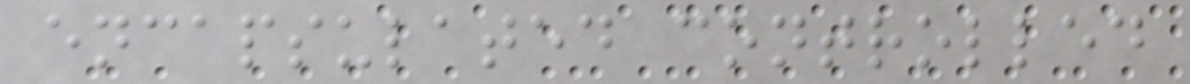encapsulated controlled
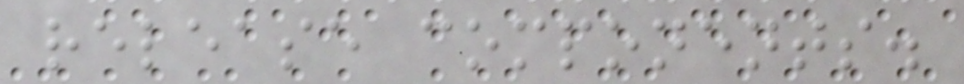release components.
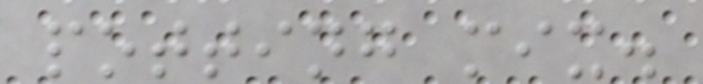potting mix.
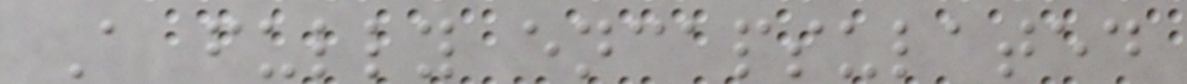A fully encapsulated
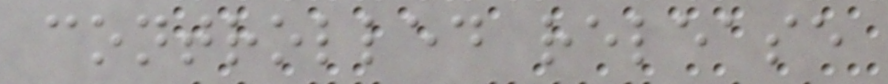controlled release
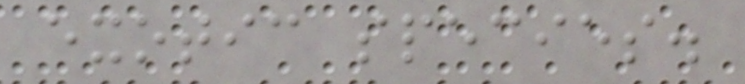exotic species.
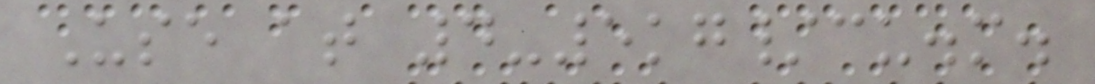Use at 4-5kg/cu.m.
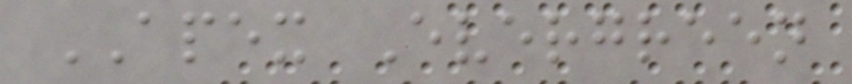APEX Evergreen
